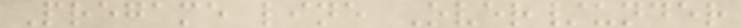Pregame line Over/under
